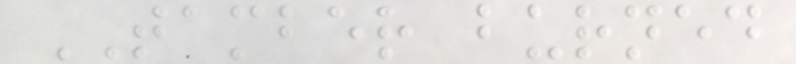TAMBER burned
